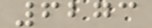6273
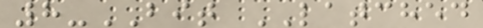8-BIT LATCHED
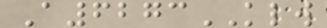A6273KLW
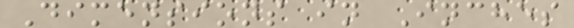Dimensions in Inches
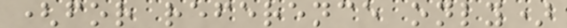(for reference only)
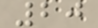20
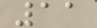11
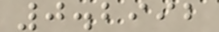0.2992
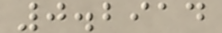0.2914
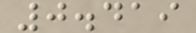0.419
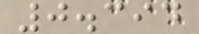0.394
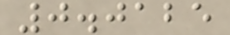0.0125
